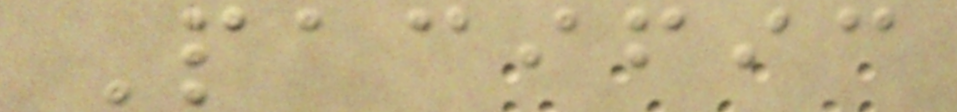Pacific
